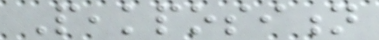Peakposition
